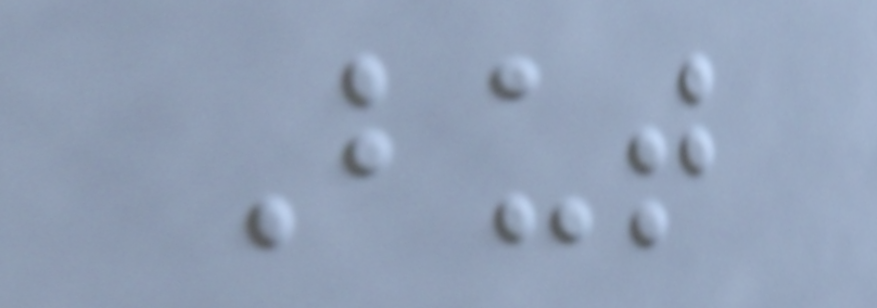But
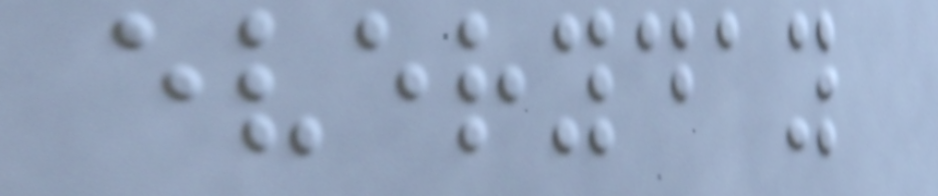everyday
